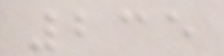235
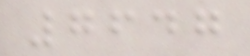7647
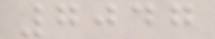7047
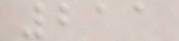211
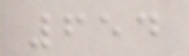654
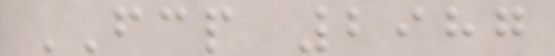FCP 2987
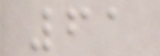61
